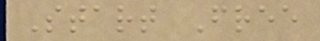Start Free
